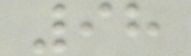98
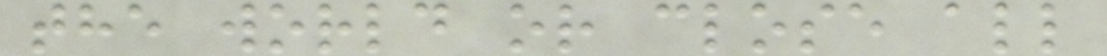the world or close all
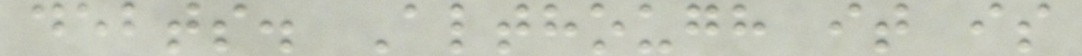debts. Although it is
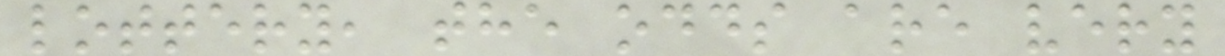lottery, the odds are very
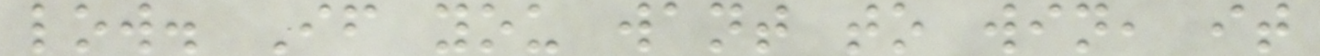low. If you want to win, it
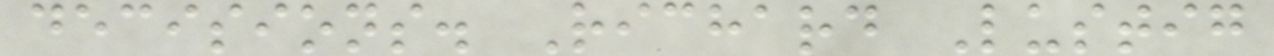decisions. Richard Lustig
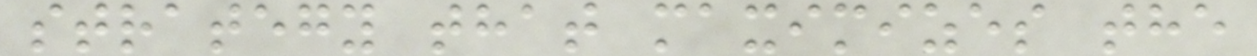strategy that maximizes the
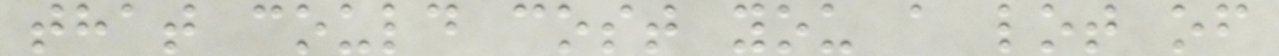that could cost you a lot of
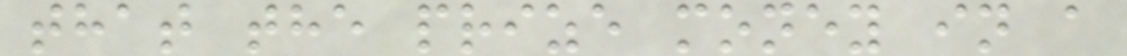that the prize money in a
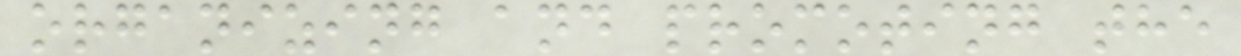organizing and promoting the
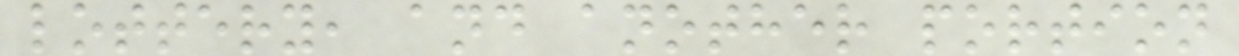lottery, and another portion
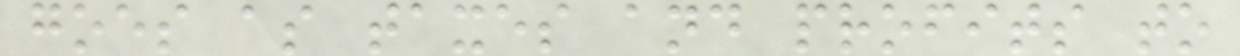goes as taxes and profits to
